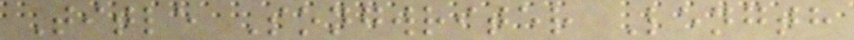Title Songwriter Length
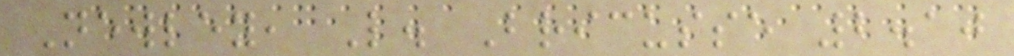Newley, L. Bricusse 2.10
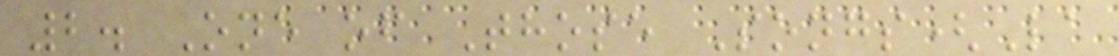2. One of Those Songs(La
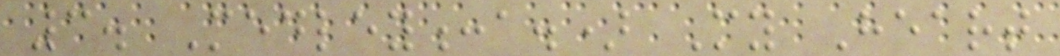3. Medley:a.) My Heart
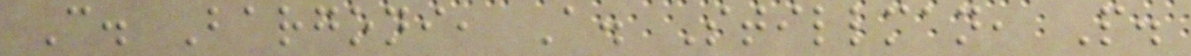C. Bargoni, A. Stillman, P.
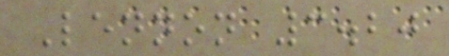Lennon 3.20
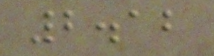2.12
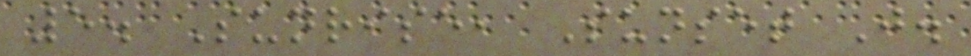5. Sunrise, Sunset J.
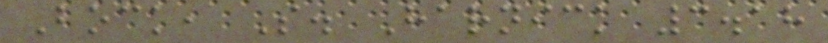Bock, S. Harnick 3.18
